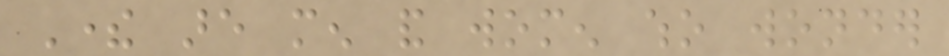There are men and women who wonder
